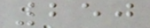250
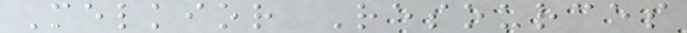Melkior Resources
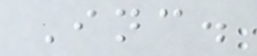Inc.
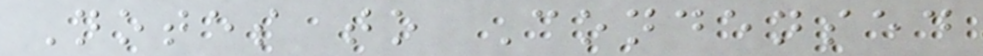Notes to Condensed
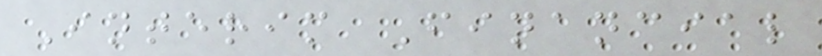Interim Financial
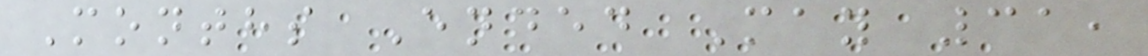Months Ended May 31,
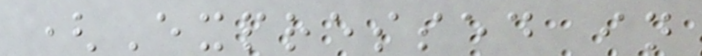(Expressed in
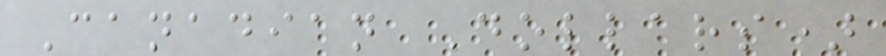Canadian Dollars)
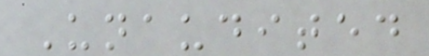Unaudited
